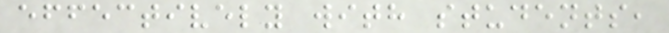effectively with students,
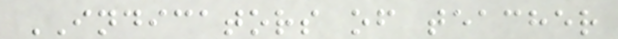INDICATORS of teacher
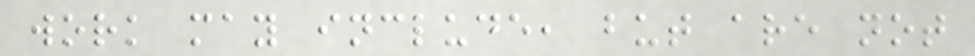work may include, but are not
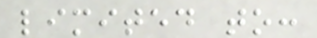limited to:
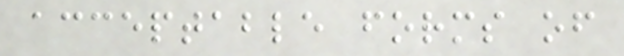acceptable forms of
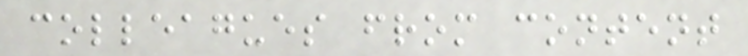colleagues from content
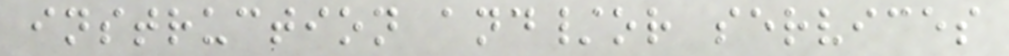instruction and/or services
